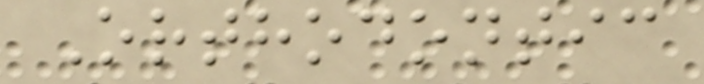Orthodontic
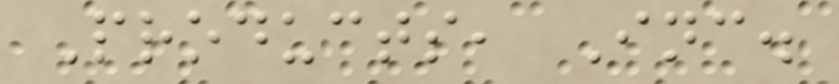Products, Inc.
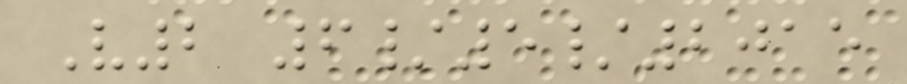V2 6/5/2015
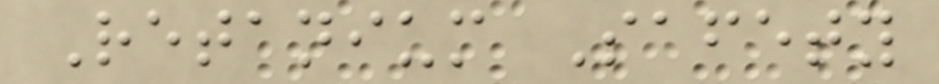Retanium Safety
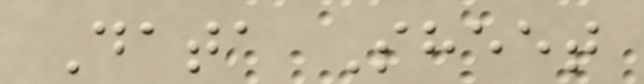Data Sheet
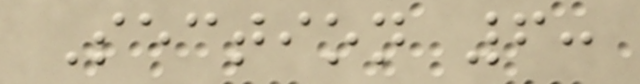Section 6:
